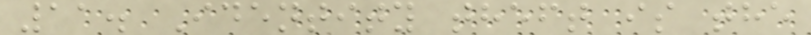11. Identity theft is the
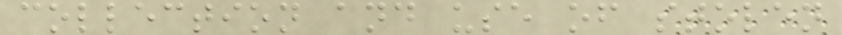collection and use of stolen
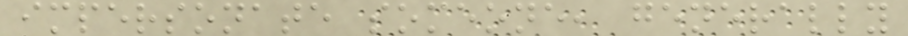impersonate someone, generally
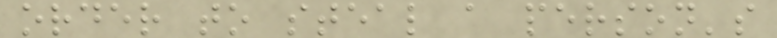order to steal a person's
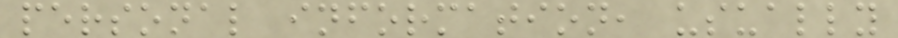personal information, usually
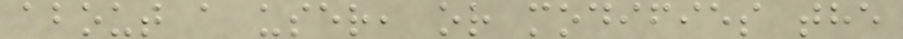about a user, or modifies the
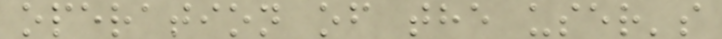operation of the user's
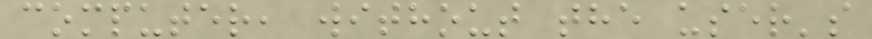computer, without the user's
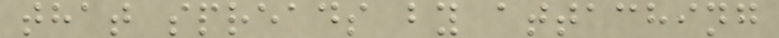that spreads by attaching
